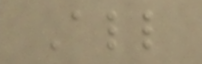All
